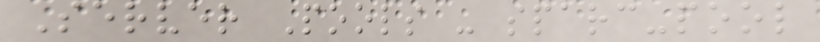Server Pools - sparc-pool
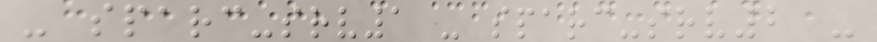- sparc-srv1 - sparc-srv2 -
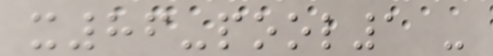x86-pool1 -
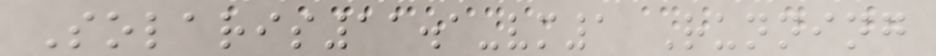Solaris11.1-vm1 Running
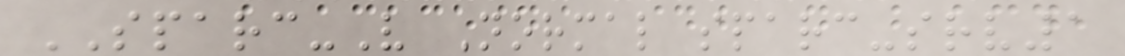SPARC-V Normal sparc-srv1
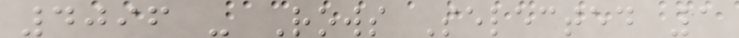4096 - Rows Selected 1
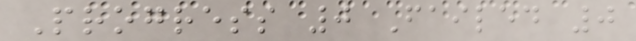Progress 0 Failed 0
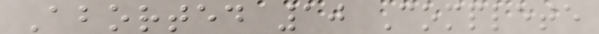Aborted 10 Complete
